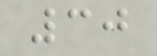30
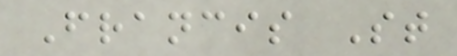Francis St
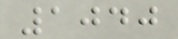1040
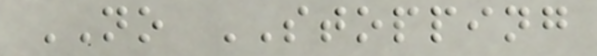NO STOPPING
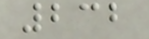232
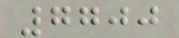7700
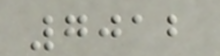7012
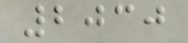2030
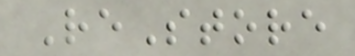ReStore
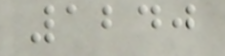1240
